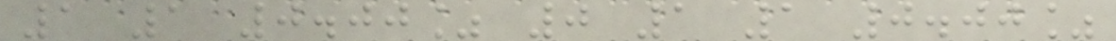1 1 0.00% 0 1 1 0.00%
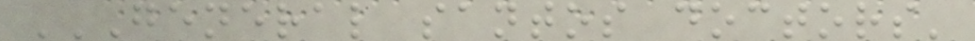GENERAL SANTOS DOCTORS'
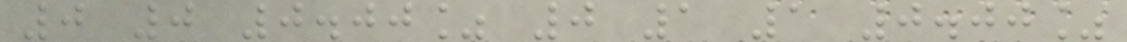0 0 0.00% 0 1 1 0.00%
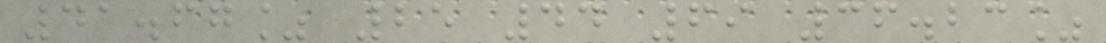41.67% 25 44 69 36.23%
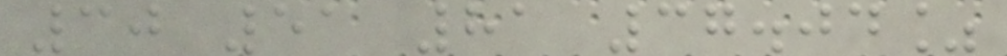30 51 81 37.04%
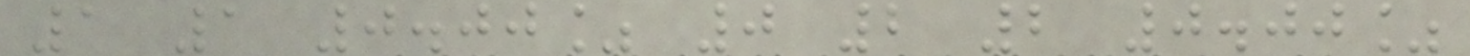1 1 0.00% 0 2 2 0.00%
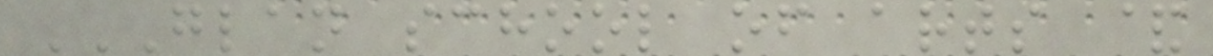GLAN SCHOOL OF ARTS &
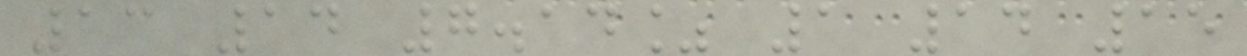13 14 7.14% 1 14 15
